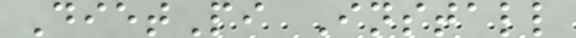DietPi Install
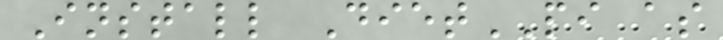Install DietPI as
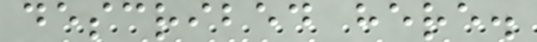described here.
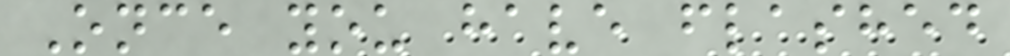Once you have flashed
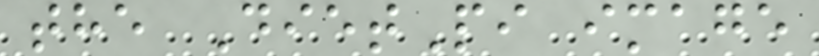the DietPi image
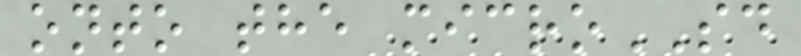onto the microSD
